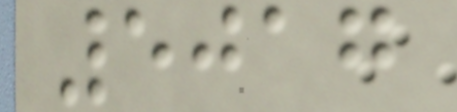5017
